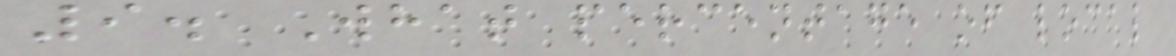9. What percentage of local
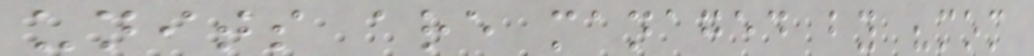units are managed by "mom
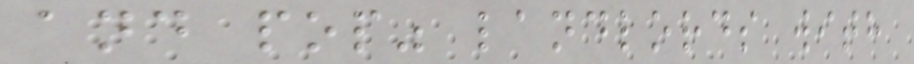and pop" landlords with
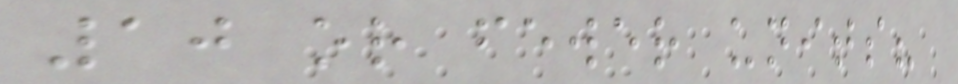10 or fewer units?
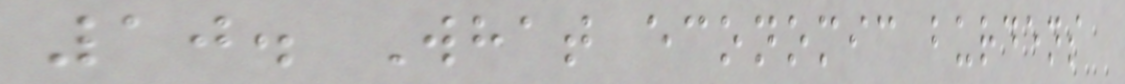10. What economic burdens
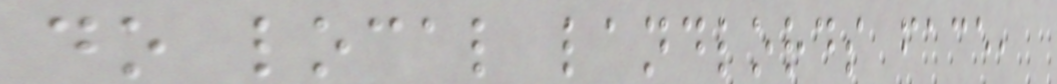do local landlords face,
